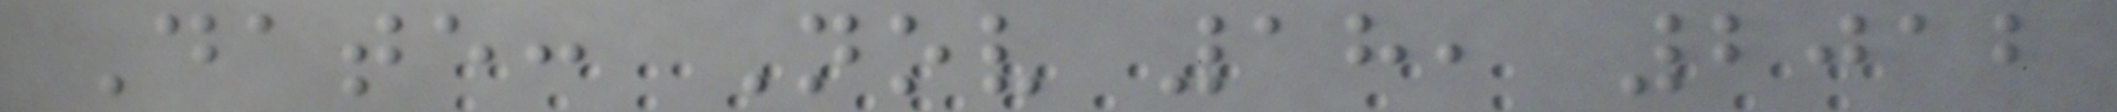Date: Nov 18, 2012
